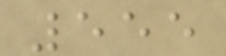555
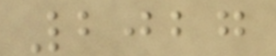2027
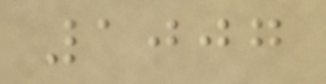1007
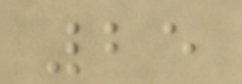25
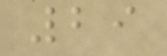29
